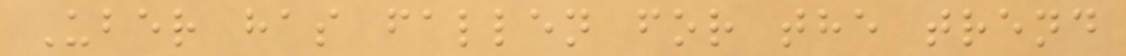Uber has fallen for the trend
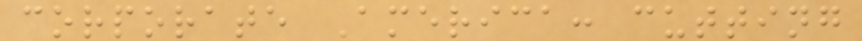corporate America: cutting
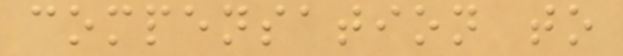compensation to
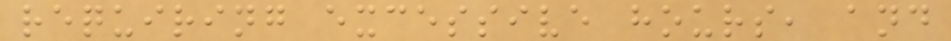requiring excessive hours, and
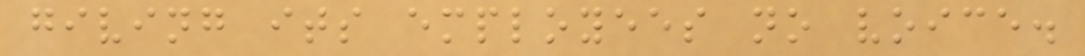giving its employees no voice.
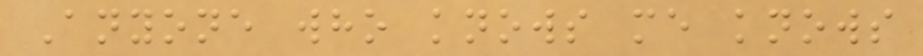Anyone who knows me knows
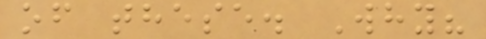of these. Why?
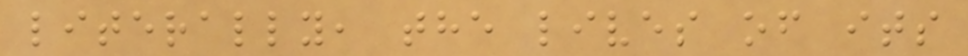literally, the lives of its
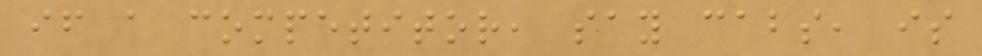if a competitor, say cabs, is
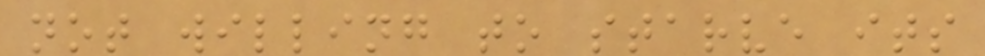not willing to starve its
